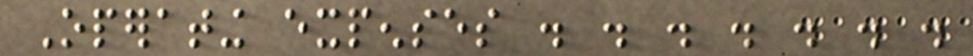Operating expenses . . . . . . .
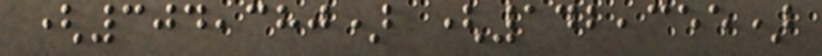(304,380) (142,355)
